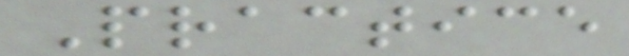Practice
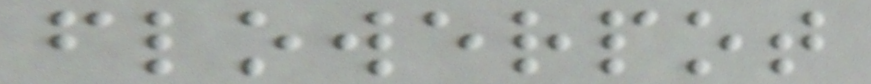flowerpot
